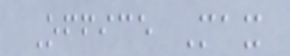Office Max
